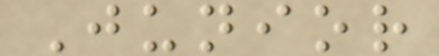Junior
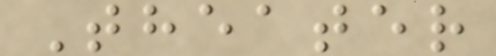Theater
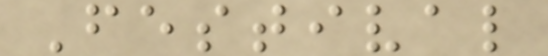Festival
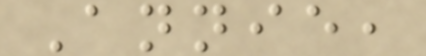Annie,
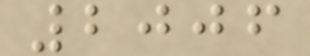2006
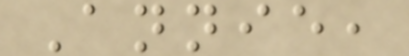Annie,
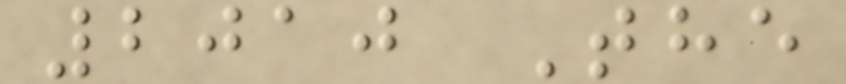2010 The
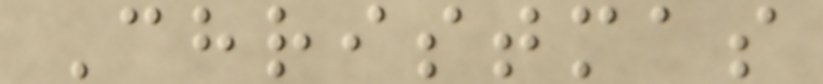Christmas
